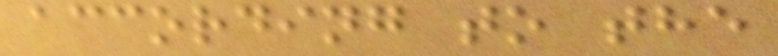according to the
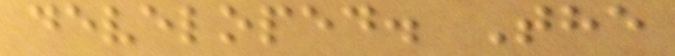developed. The
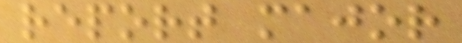report major
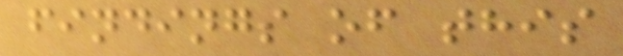findings of this
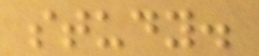study.
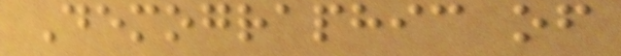Demographic of
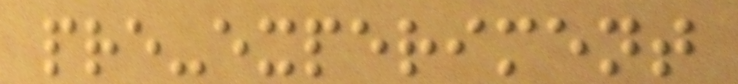pre-experiment
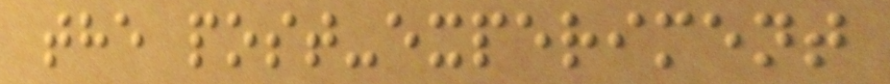the post-experiment
